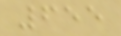655
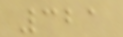321
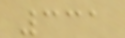331
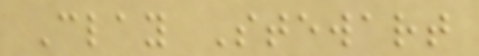Clay Stewart
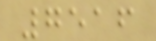7516
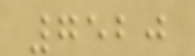7520
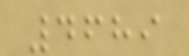4689
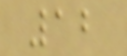12
